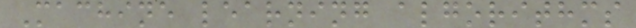Machine learning algorithms
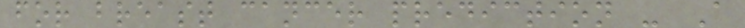for breast cancer prediction - A
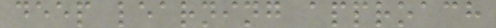deep learning approach
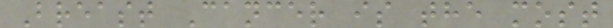Breast Cancer is the most
